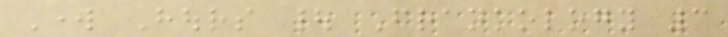Work Hours | Frankology 3
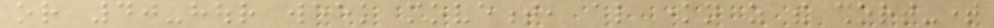or 40-hour week movement, also known as the short-time
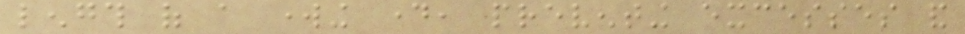length of a working day, preventing excesses and
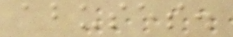abuses.
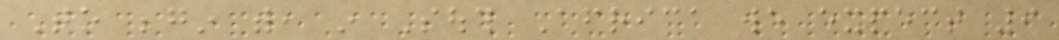To begin with, in South Africa we expect 9
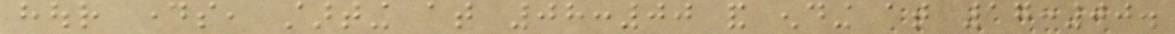hour days, starting at 08:00 and ending at 17:00.
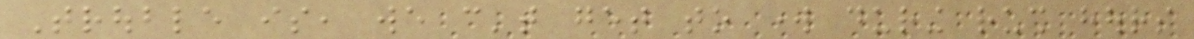Trouble is, we can't get to work during rush hours
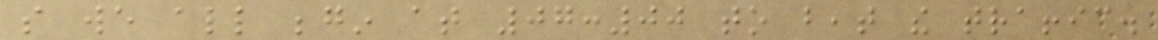so we all begin at 07:00 to beat the traffic.
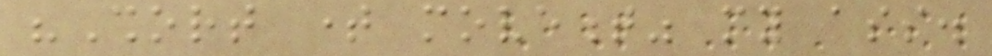"Short time movement" my ass.
